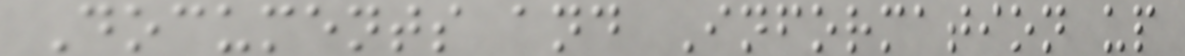Documents and Information up
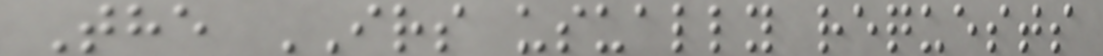The IRS usually requests
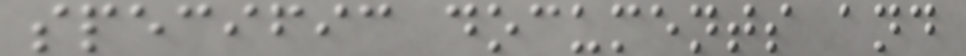specific documents and
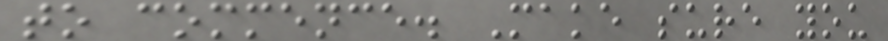to commence. Make sure you
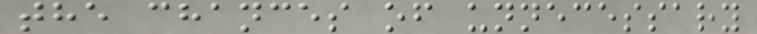the chances of unnecessary
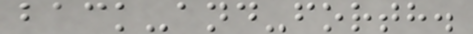back-and-forth.
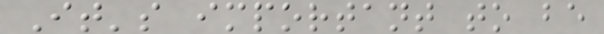It's important to be
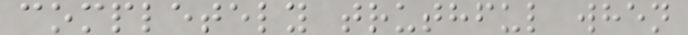completely truthful when
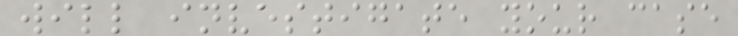will investigate your case
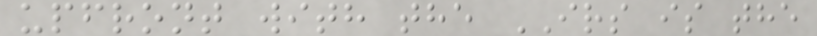upfront with the IRS is the
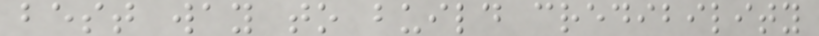best way to build credibility
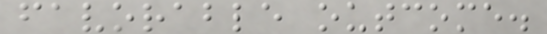favorable outcome.
